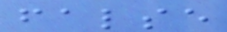false
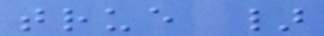true }
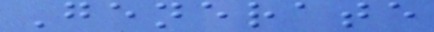Generate
